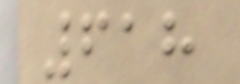618
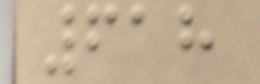618
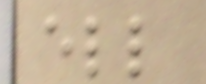ell
